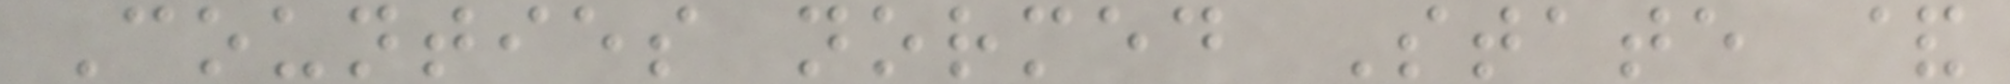Counties normed State &
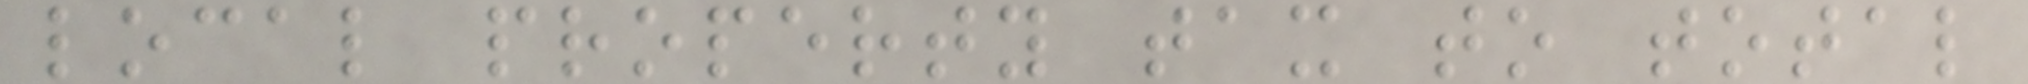local property tax to total
